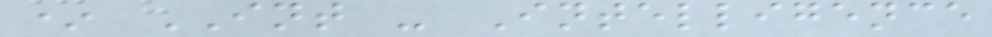* INT - Intelligence
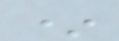*
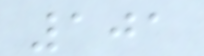101
